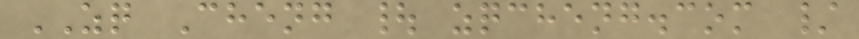ZQ Cheng | zqcheng.com /
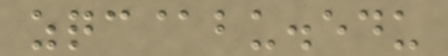zqc@bu.edu
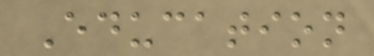Education
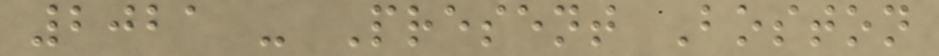2021 - Present Boston
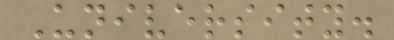University.
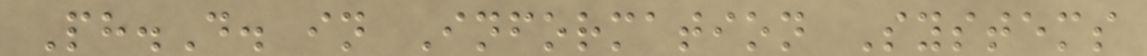Ph.D. in Information Systems
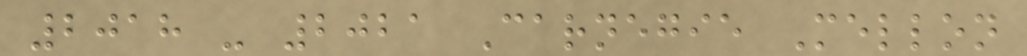2018 - 2021 Carnegie Mellon
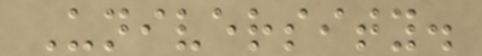University.
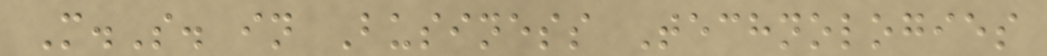M.S. in Business Technologies
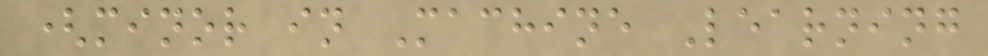(minor in Machine Learning
